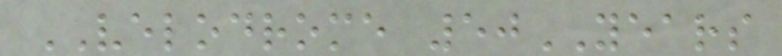VELODROME 50YEARS
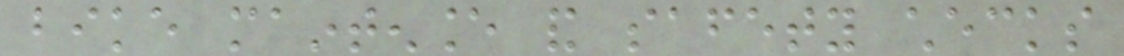bike maintenance and safety checks
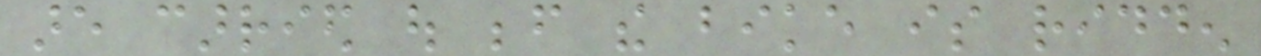are carried out before the bike is ridden
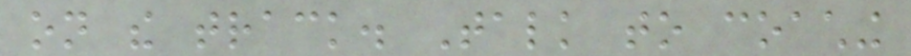on the track. Talk to coaching
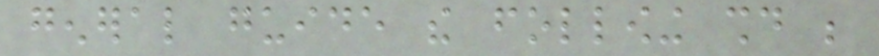general guide the following should be
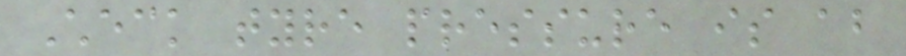Check tyre pressure is about
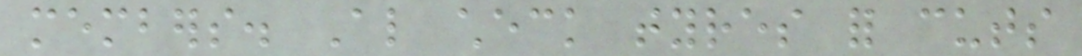members. Also check tyres for cuts
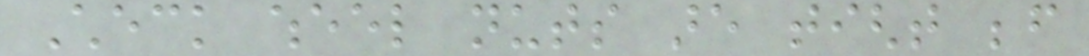Check wheel nuts are tight before
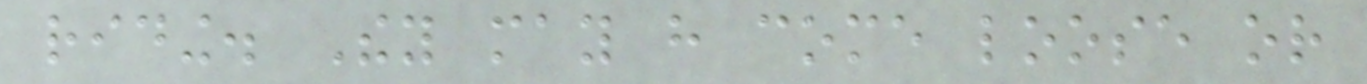riding. They may have come loose or
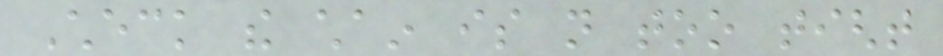Check the chain is not too tight
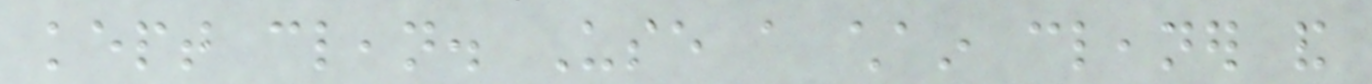kept clean. Use a chain cleaner and
